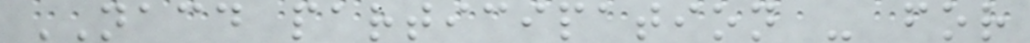NACD participation - for
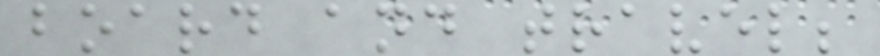board and travel;
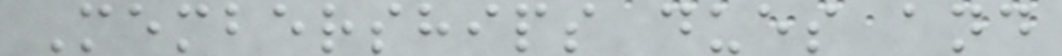Memberships dues and
